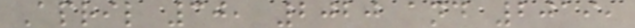April 30, 2020 and 2019,
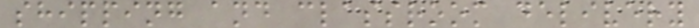shipping and classroom delivery
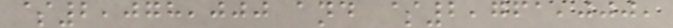$2,078,000 and $2,761,000,
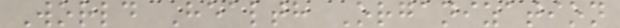World Health Organization
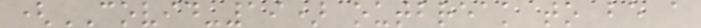(COVID-19) outbreak to be a
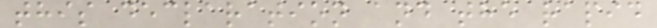this declaration and the rapid
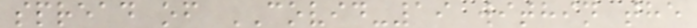spread of COVID-19 within the
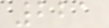221
